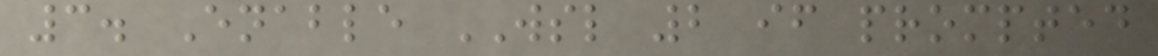3. Enable WSL 2 if prompted
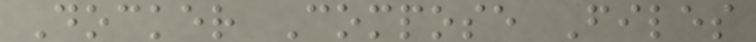Docker Compose Files
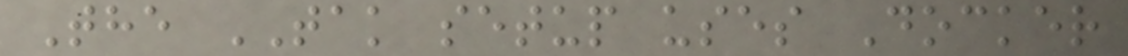The TAK setup uses Docker
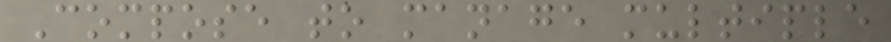Compose to manage multiple
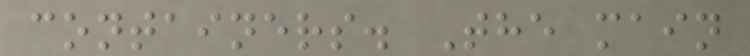containers. The main
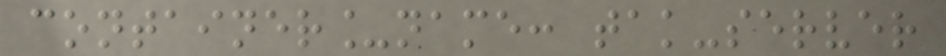container_name: tak-server
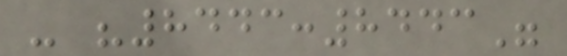- "8443:8443"
